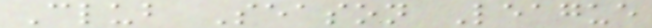Club Season League
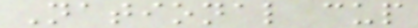National cup
